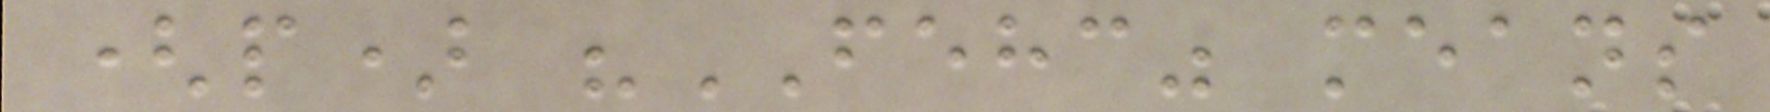(p) "FEHC" means
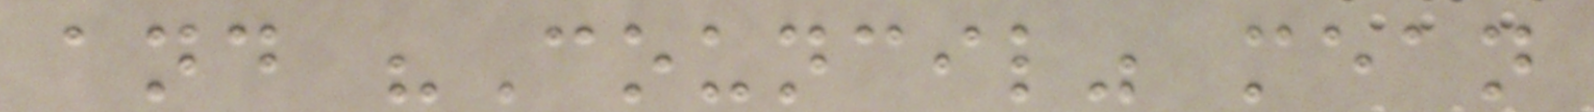and "Council" mean
